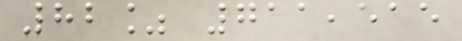82% 711,515
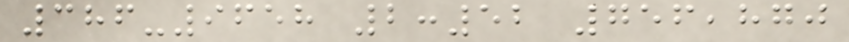386-9658 2:52 756,870
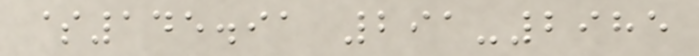$145.91 291-2985
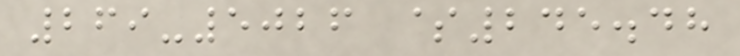269-5026 $245.48
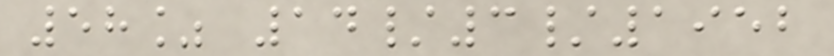58% 14/3/1952
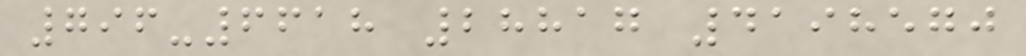796-6618 28817 4198570
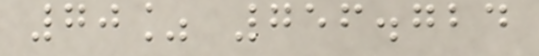70% 756.724
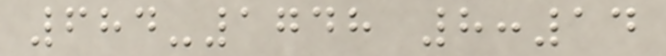684-1748 8:14
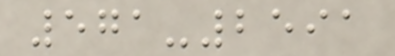571-2591
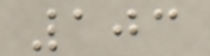103
